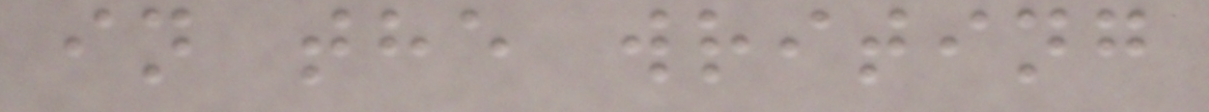in the writing
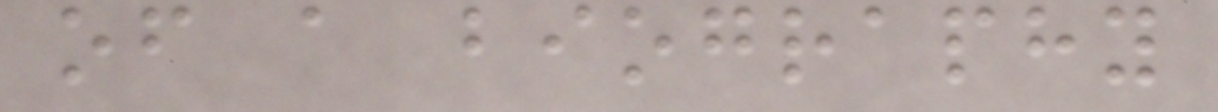of a biography
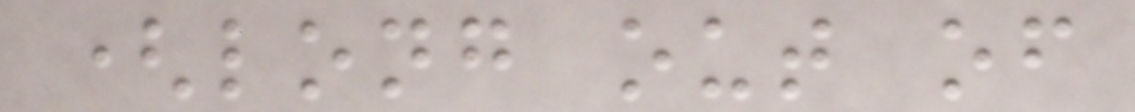(long out of
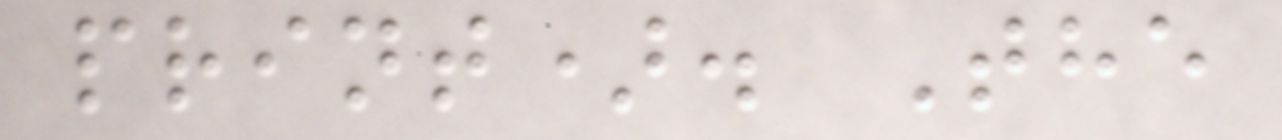print). The
